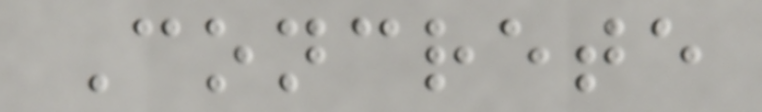Concrete
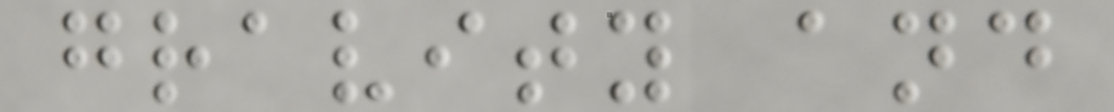gravity and
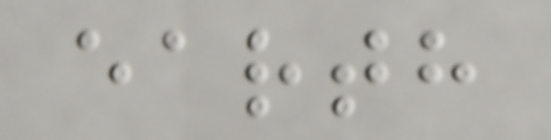earth
